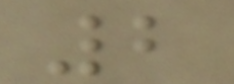2
